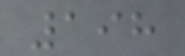198
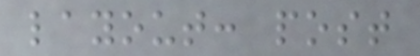layout: post
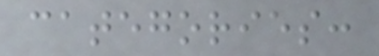categories:
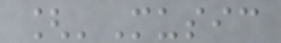['Music
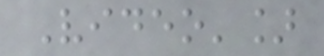Video']
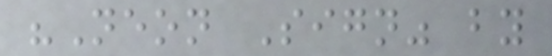"Neon Sign" by
